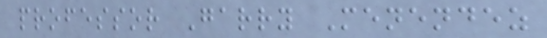professor Garry Menendez
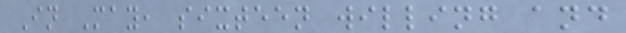In May, sixteen willing and
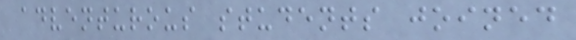adventurous students joined
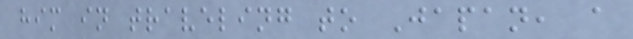him in traveling to Japan, a
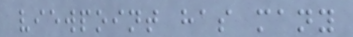viewpoint has many
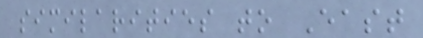similarities to East
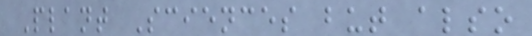Plant Sciences but also
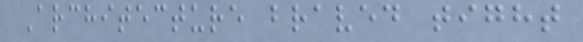Architecture braved tight
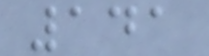141
